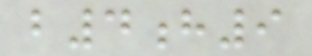b4h9
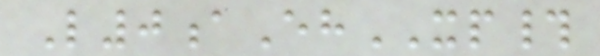L0aEhXP#
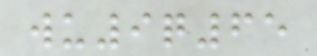wu9q65
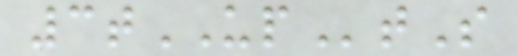3tUPtS
